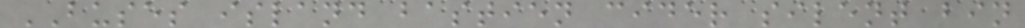BUSES island bastien cider silent bin
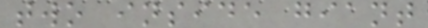two inside giant
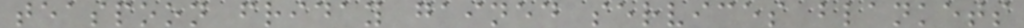teaspoon friday gained services blankets
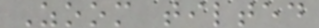Zoom tilted
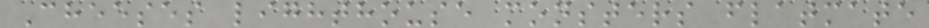Cheeses lighthouse monsters flatmate
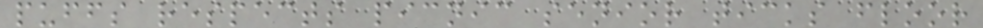puffs respects picnic senior ticks floor
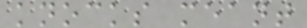knocks meant
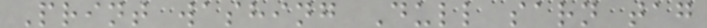Print washing Dull sarn tag
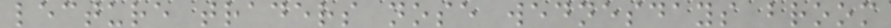lecture traders nose wednesdays broom
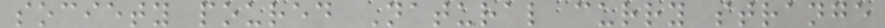society poured Natural curry strange
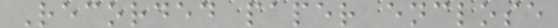Recorded paper enclose
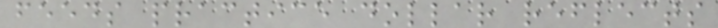feeds practice dollar reflects
